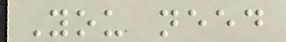You need
